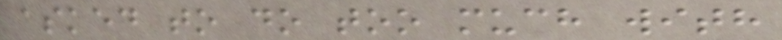asked to do too much with
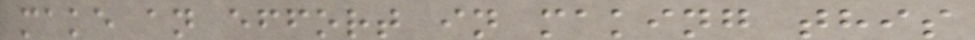make an effort in making this
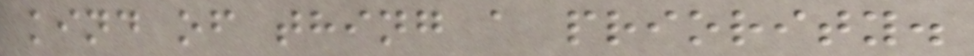kind of thing a priority.
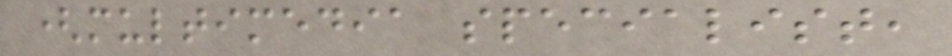(multimedia specialist,
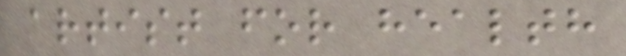artist for health
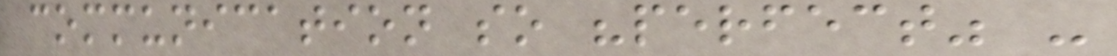communication so "perfect" -
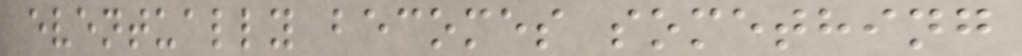eventually becomes something
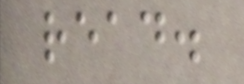read.
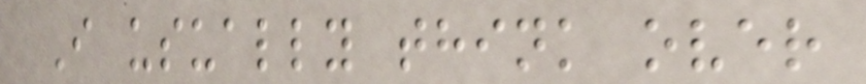I usually think over
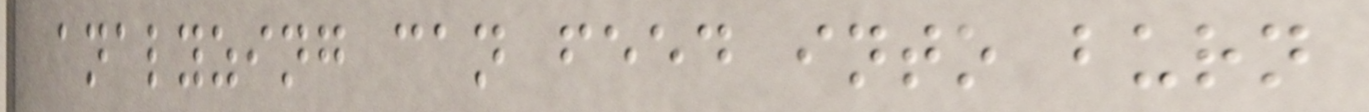analyzing can feed into burn
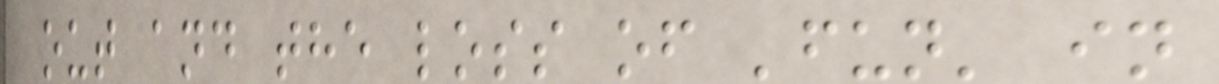out and the loss of 'fun' in
